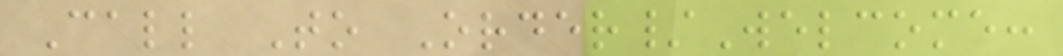Call To Order/Welcome:
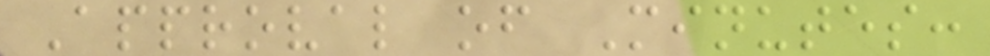Approval of Minutes:
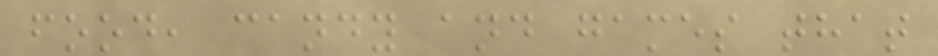food, candy and games that
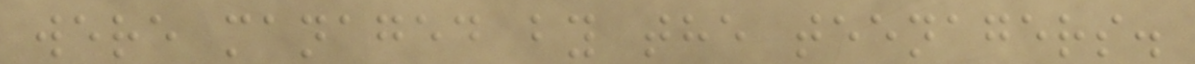were managed by the teenagers.
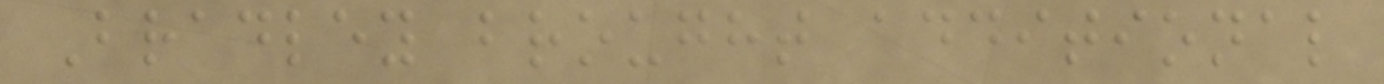Bradley brought additional
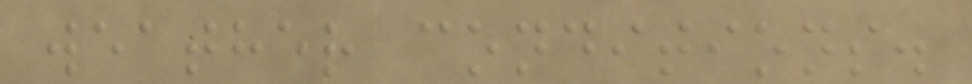weather conditions.
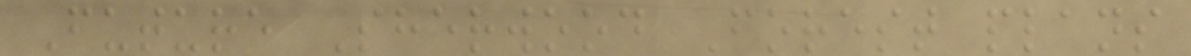Future Sherwood Forest plans
